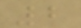2
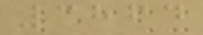3864
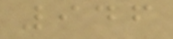946
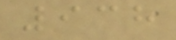938
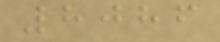8086
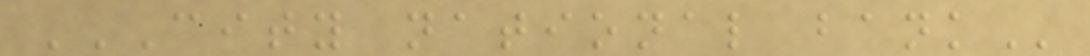CITY NATIONAL BANK
